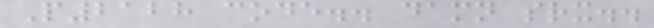P2128 code.. damn srx..
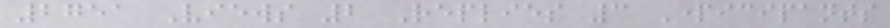2751 Views 2 Replies 3 Participants
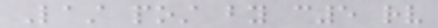Last post by c5 rv
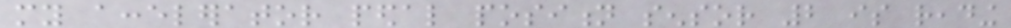my accelerator pedal position sensor 2 is reading
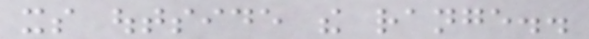its outside the range..
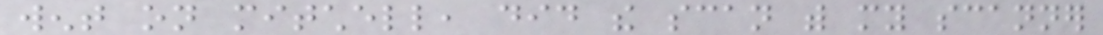went on mitchell, did the scan with my scanner
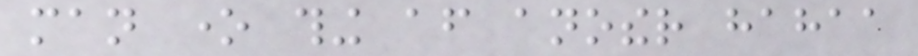man one thing after another hahaa
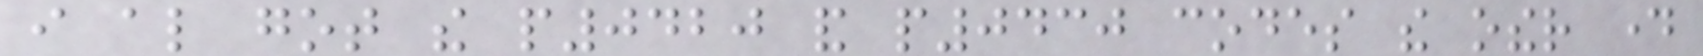i also got the p0420 and p0430 codes the other day
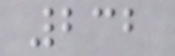232
